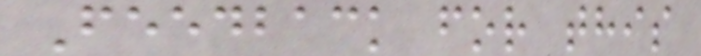Feedback for this
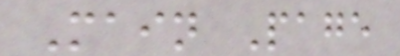Main Page
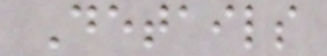Details
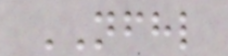NFHL
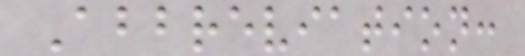Abbreviation:
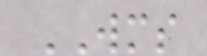WMS
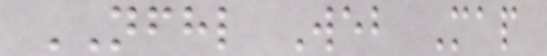NFHL Web Map
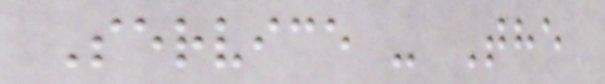Service - The
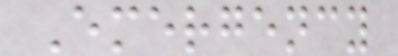Emergency
